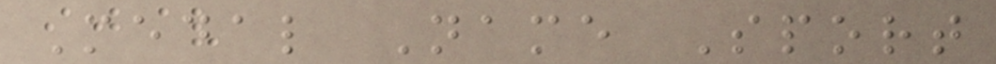Medal Name Sport
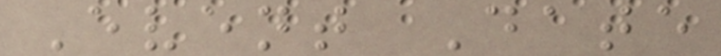Event Date
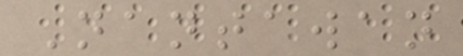Nantawan
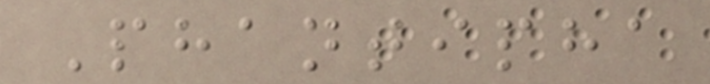Phantipha
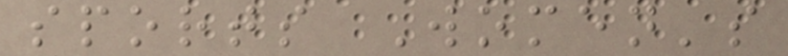sports Women's
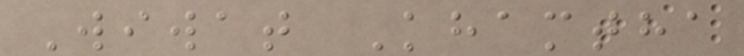Wiwat Khamtha
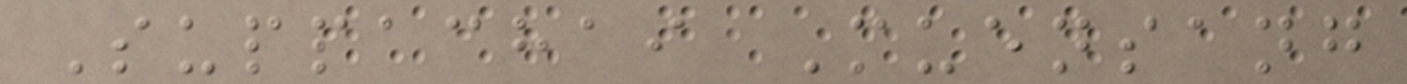Suppachai Muensang
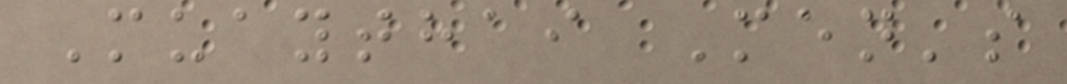Muaythai Men's
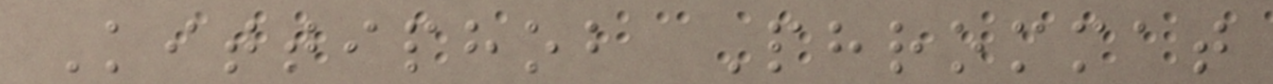Kittiphob Phrommat
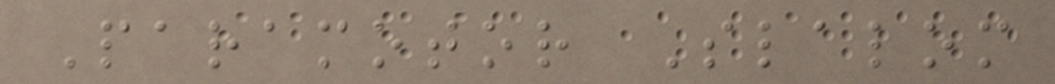Paramotor Slalom
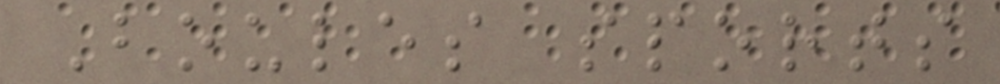Boules sports
